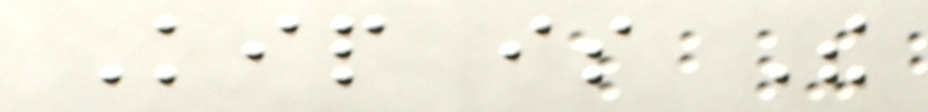Kip is The
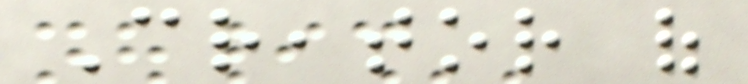Creator of
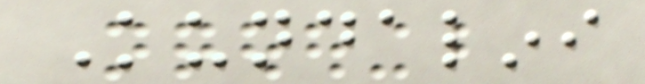Kundalini
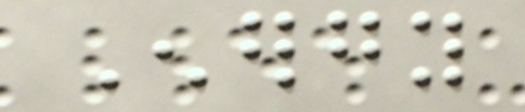Energy
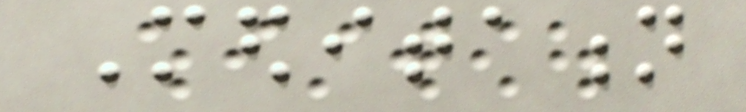Meditation
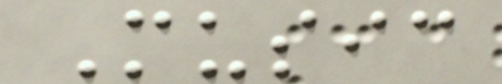Music
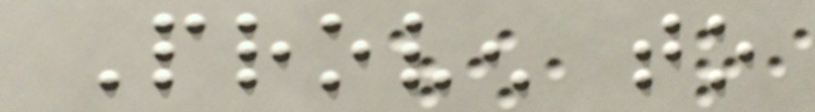Proven to
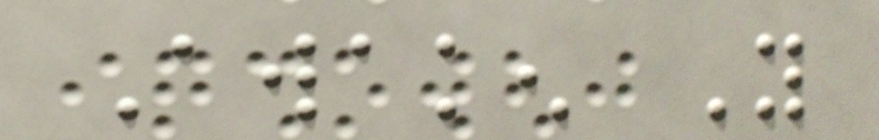Awaken You
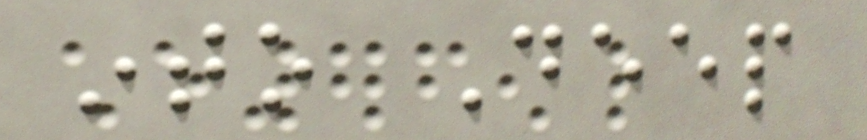into Deep
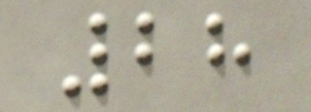28
